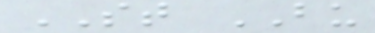ST BU
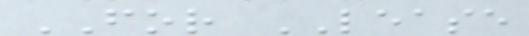FOR LEASE
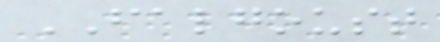FALGOUST
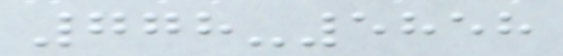778-5858
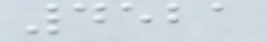4521
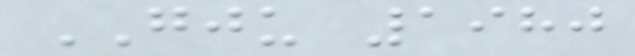GJU 1980
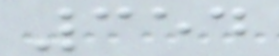354
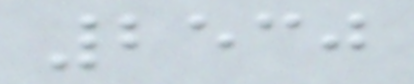2530
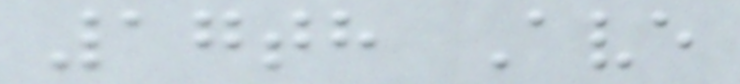17th Ave
